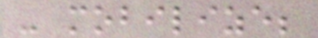- mobilize;
